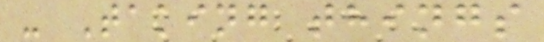- Taking things
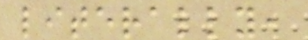literally,
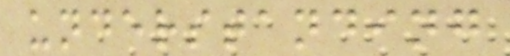understanding
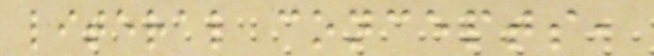literal concepts,
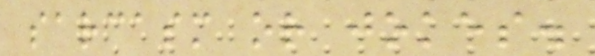sarcasm or jokes.
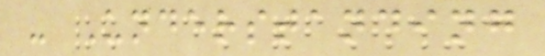- Understanding
